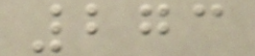273
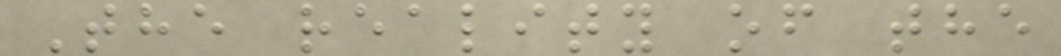The reality of the
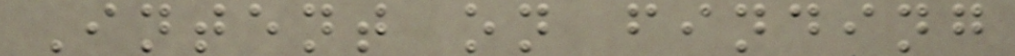Intent on finding
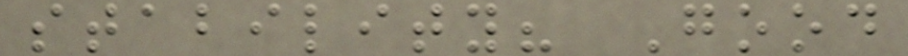stability? Good
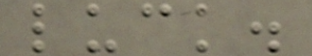luck.
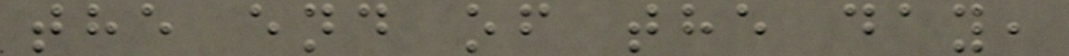the end of the day,
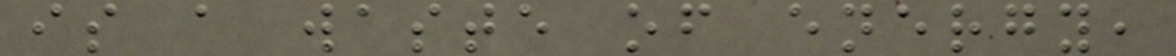is a waste of energy,
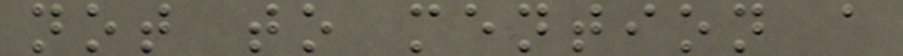not to mention a
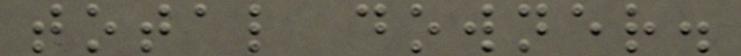total downer.
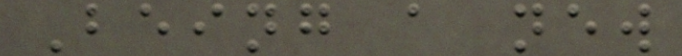Being a new
